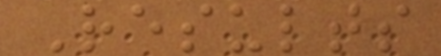Results
